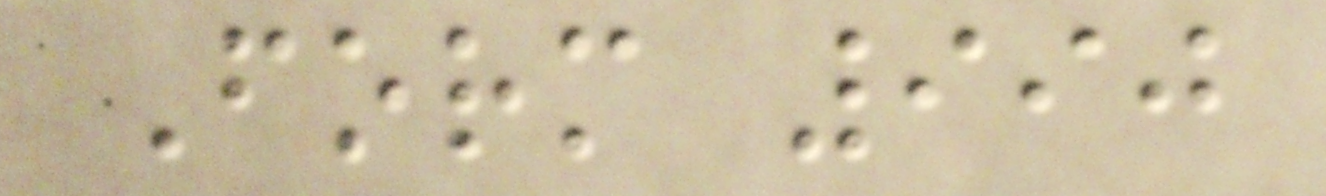Form 990
